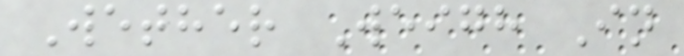Wether Weigh In
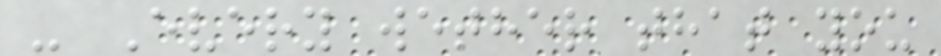- Every wether that you
